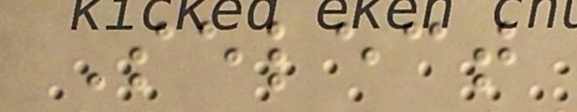Select
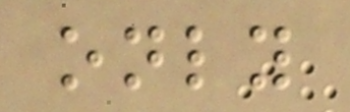only
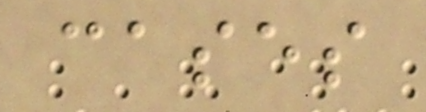cases
